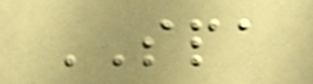SPA
